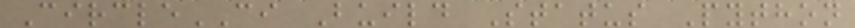CircleCI Build Status Python
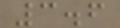3.6
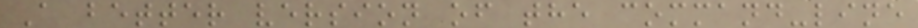A better version of the command-line
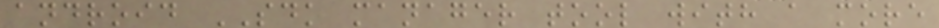android SDK manager tool with a more
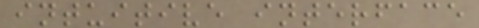intuitive interface
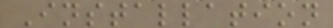Installation
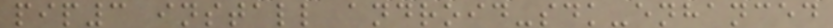pip3 install android-sdk-enhanced
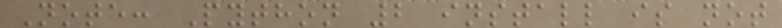Note: Python 2 install is not
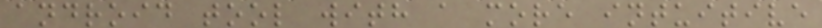android tool with a more intuitive
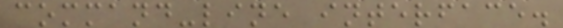command-line interface.
